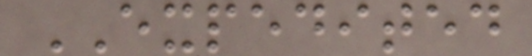EXPEDITED
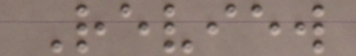Review
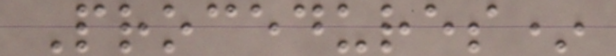Procedures*
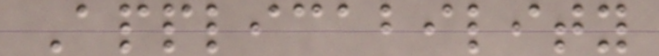Applicability
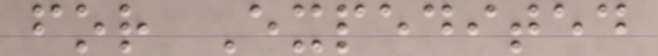for Expedited
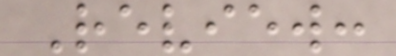Review:
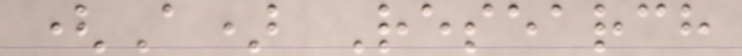(A) Research
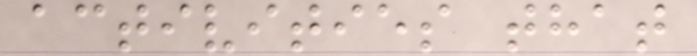activities that
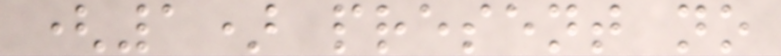(1) present no
